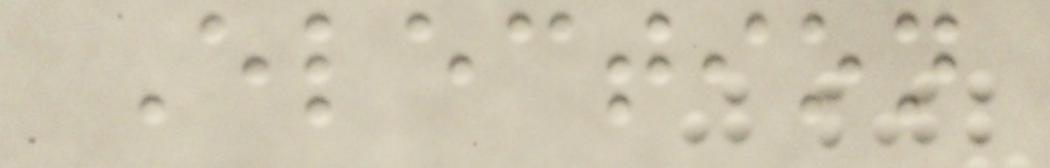Election
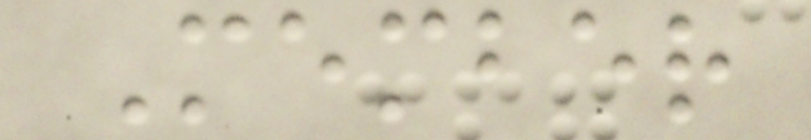Member
